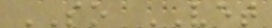SO VET
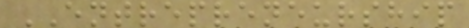ENTREPRENEURSHIP
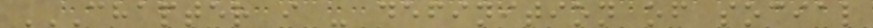CHAPTER I - DEFINITION OF SOCIAL
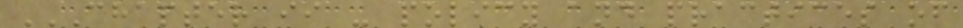CHAPTER II - POLICY AND PRACTICES OF
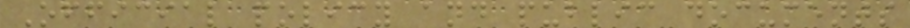Official policy and public documents
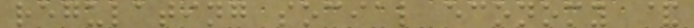regulating social economy &
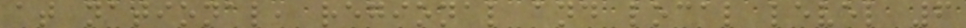at national, regional and local level 6
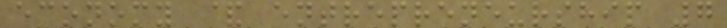economy & entrepreneurship 7
